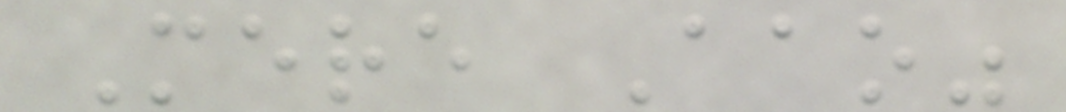Mere Aao"
